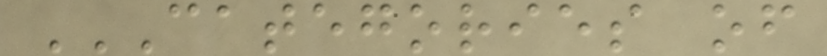CATEGORIES OF
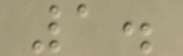1.
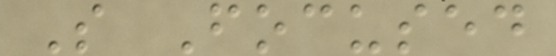S Focused
